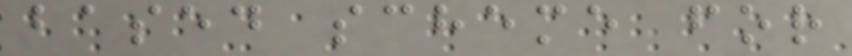based scheme for
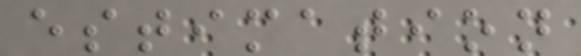estimation
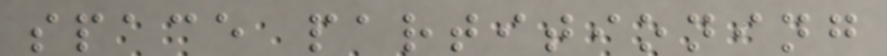space partitioning
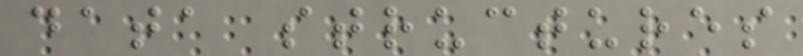data structures
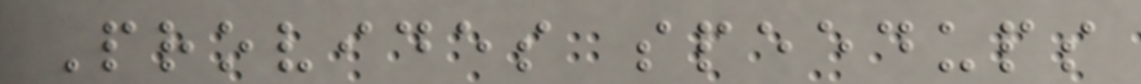Provides speedups
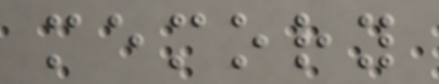memory
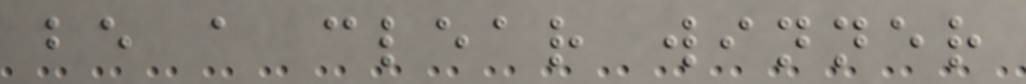be a clear winner
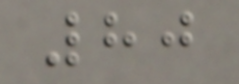80
